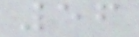56
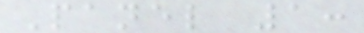Panel 1:
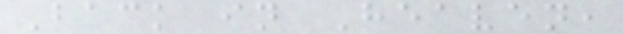Back in Heaven,
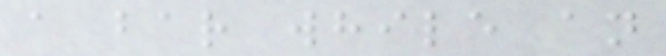a bar while an
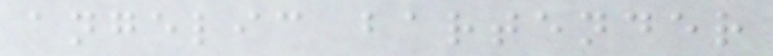angelic bartender
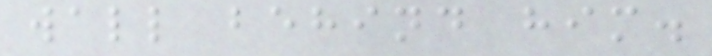wall behind him.
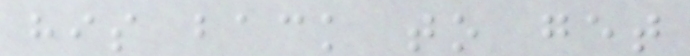his back to get
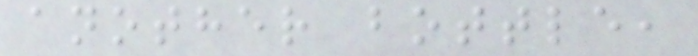another bottle,
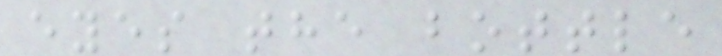eyes the bottle
